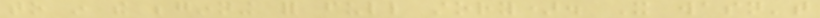to in the beginning for full story). It wasn't
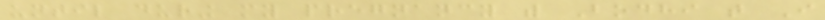until during my pregnancy with Bodhi that I
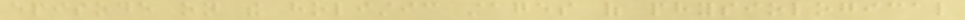episode on the holistic stages of physiological
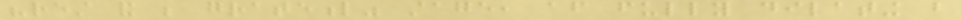"rest and be grateful" stage, after fully dilating but
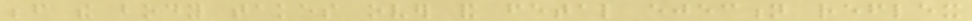before the body takes over and fetal ejection reflex
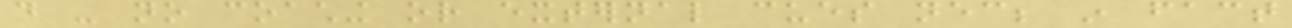do - no coaching or external cues necessary; in fact
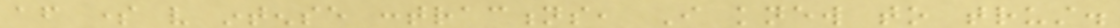after some very intense contractions, I knew to trust.
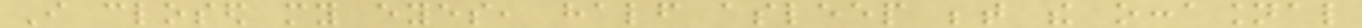I closed my eyes, half asleep between the occasional
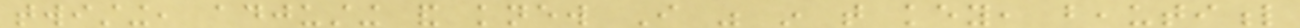twisting, adjusting and knew I was in that key, beautiful
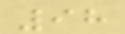98
